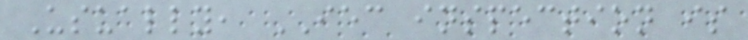Usually, IEC inspection is
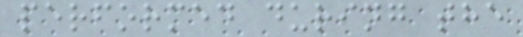performed during the
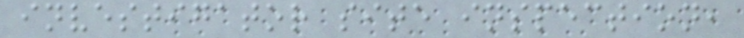investigator site inspection,
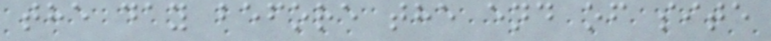the day before the end of site
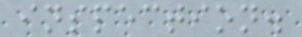inspection.
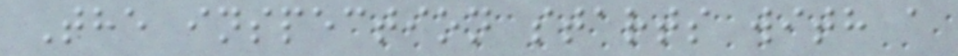The inspection starts with a
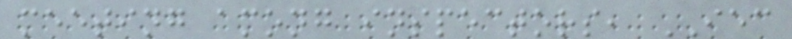meeting among inspectors, IEC
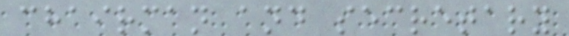chairman and secretary
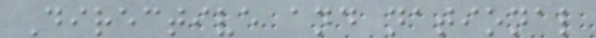Directive and national
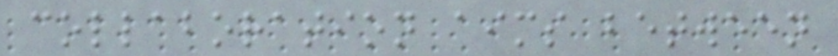collaboration aims between
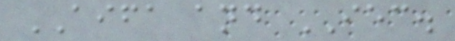AIFA and IEC.
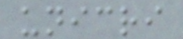unicri
